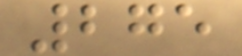275
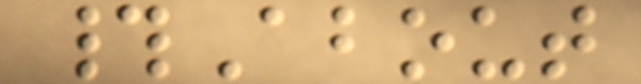#About
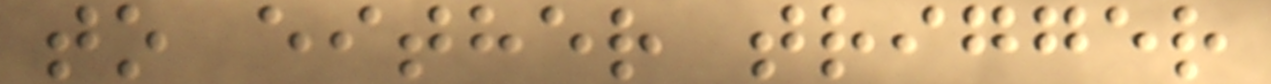to either trigger
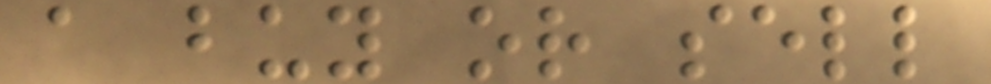a buy or sell
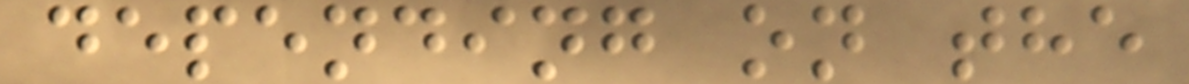depending on the
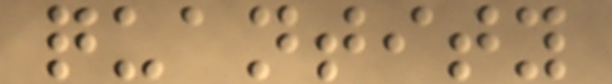quantity
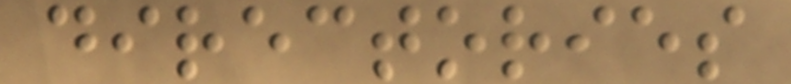directories
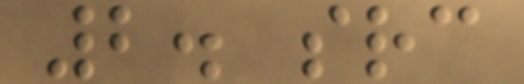2. src
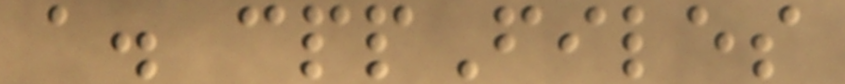a. cppFiles
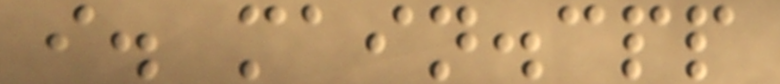i. main.cpp
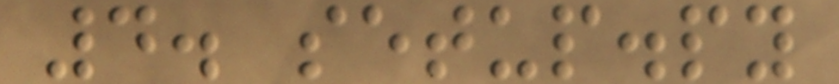4. setup.py
